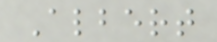Albert
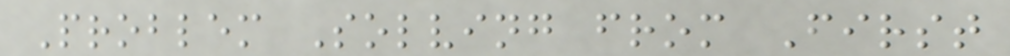Problem Solving from First
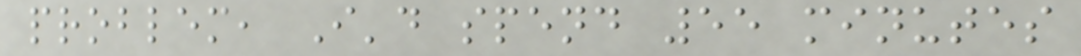problem, I'd spend 55 minutes
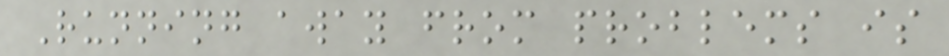Running away from problems is
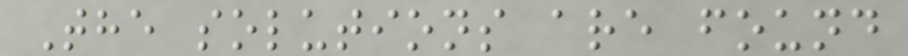The solutions are found
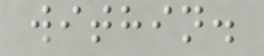within.
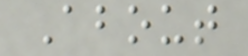About
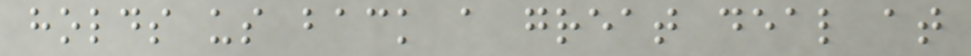holds us back a great deal at
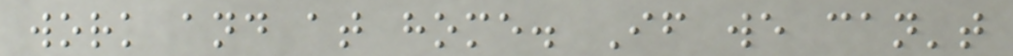work and at home. If we can't
